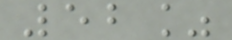52%
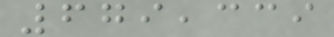679,339
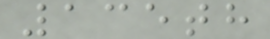135th
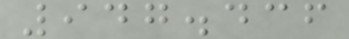947.436
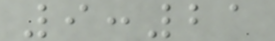9:21
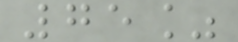75%
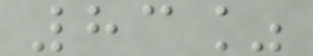83%
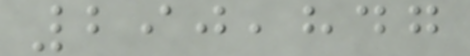290,847
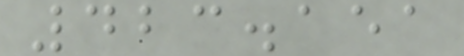423.151
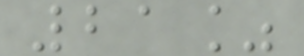21%
